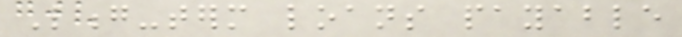Long-term loans payable
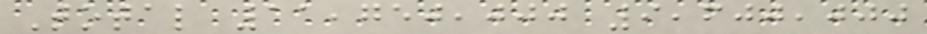Total 11,750,000 9,600,000
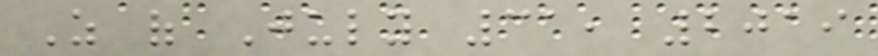As of July 31, 2019
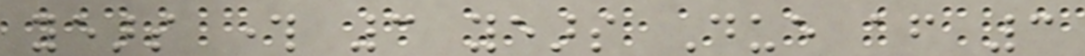years through 3 years Due after 3
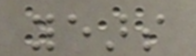years
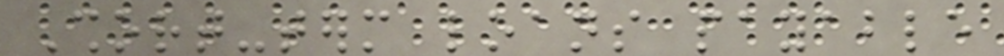Short-term loans payable
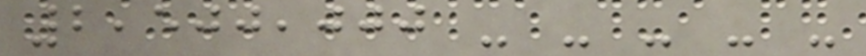2,500,000 - - - - -
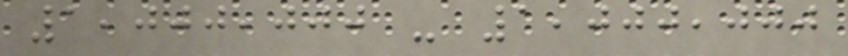1,000,000 - 1,000,000
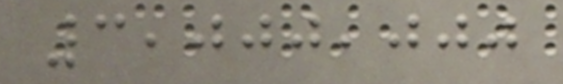3,000,000
